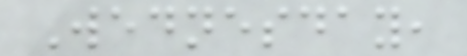Wednesday,
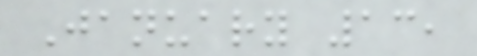January 13,
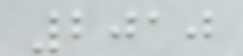2010
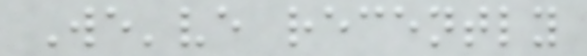We've recently
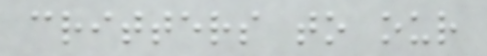critters to our
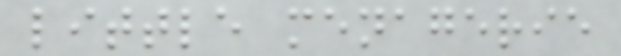little menagerie
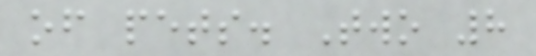of pets. Two 8
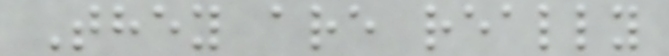They are really
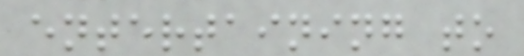entertaining to
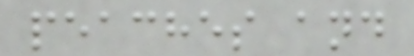peaches and
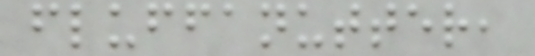fluffanutter,
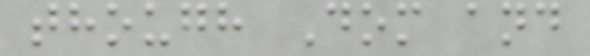though Dom and
